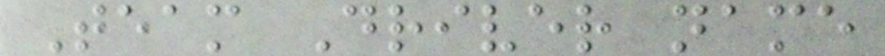Team Driver name
